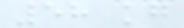58 kg
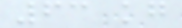63 kg
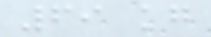69 kg
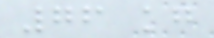76 kg
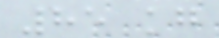85 kg
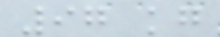97 kg
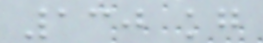130 kg
